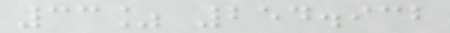33% 254.932
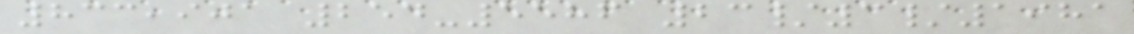833,901 254-5586 23/3/1981
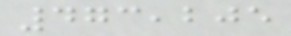473,205
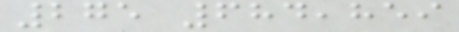275 684,859
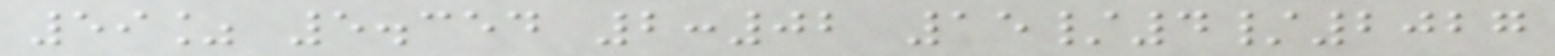59% 5.354 2:02 15/4/2027
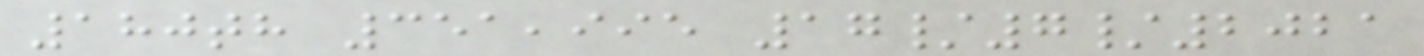180th 351,995 17/7/2021
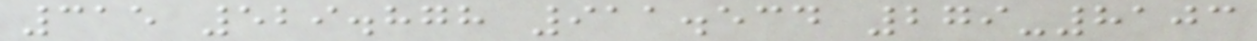315 529.878 911.534 279-8103
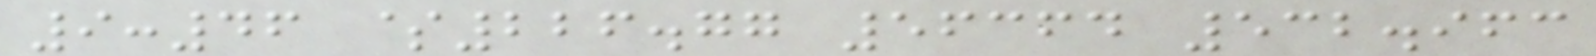9:46 $226.77 56364 532.963
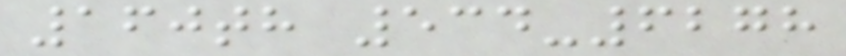160th 534-6278
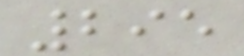295
